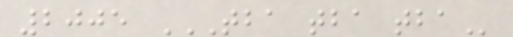2005 TBA TBA TBA
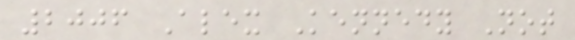2006 Alex Kennedy Not
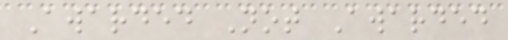Awarded Not Awarded
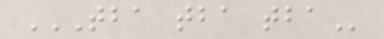TBA TBA TBA
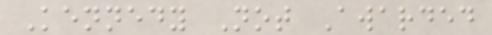Kennedy Not Awarded
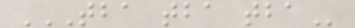TBA TBA TBA
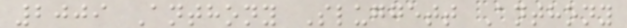2009 Anthony Sluggett Anthony
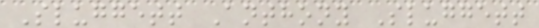Sluggett Anthony Sluggett
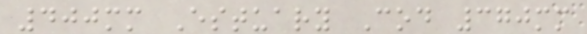400mm Estuary Cod 370mm
